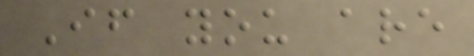If you are
